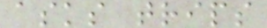asks trips
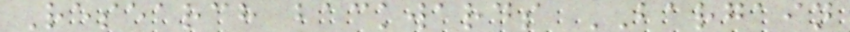Research backwards BARGAIN
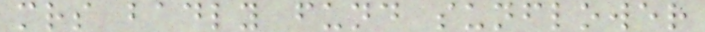mrs badly fund sunflower
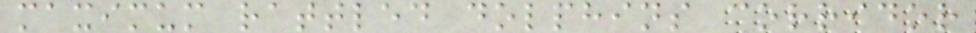maximum rattled dolphins corridor
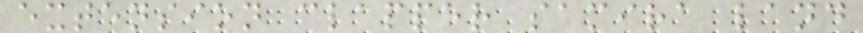extension clapper samira land
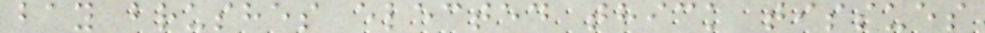bay brushes elected thick tissues
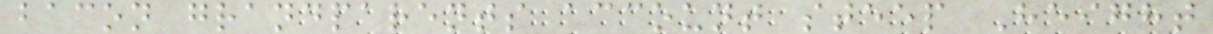bacon grandparents account steep Height
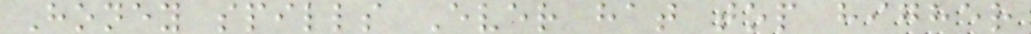Honey spills Ever hat top higher
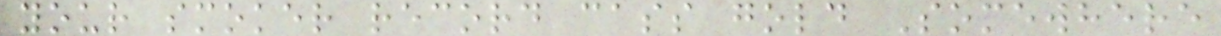your smoker record cass gold Somewhere
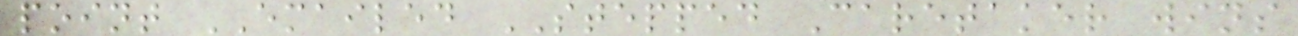point EMAILED STEPPED Caretaker wins
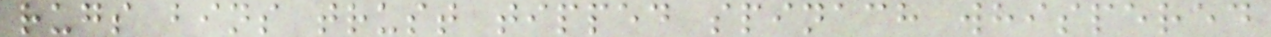rugs bins trust tipped spinach whispered
